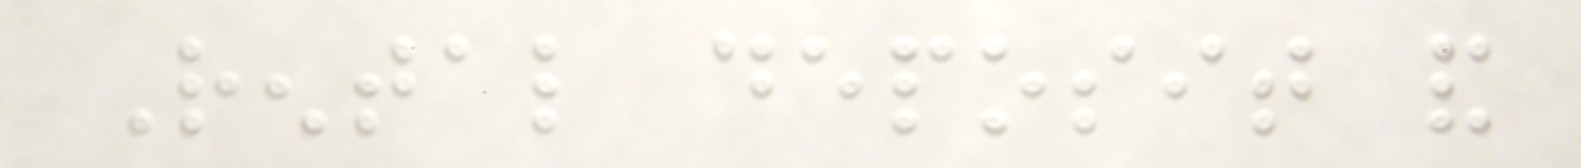Rental deposit and
